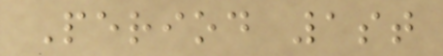Period 1st
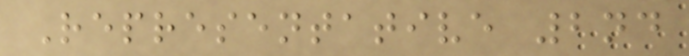Representative 2nd
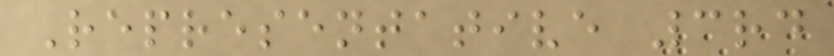Representative 3rd
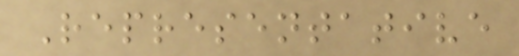Representative
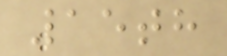15th
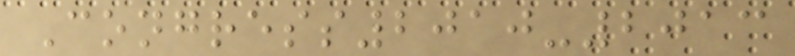Congress2010-2013
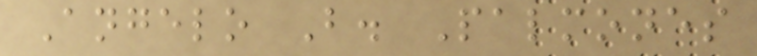Angelo B. Palmones
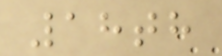18th
